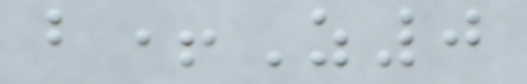b+Z0
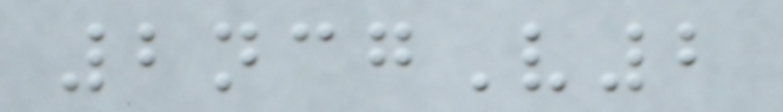2ncgV2
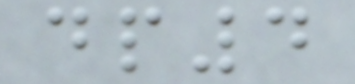dp4
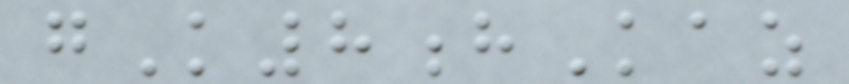gK8hKaz
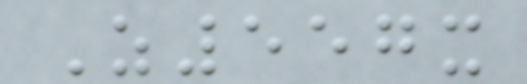Z557x
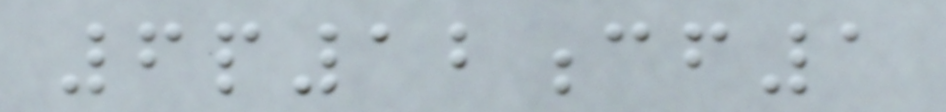6p12cf1
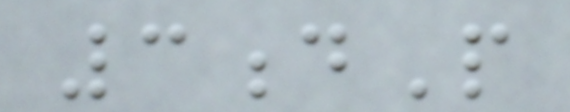3dP
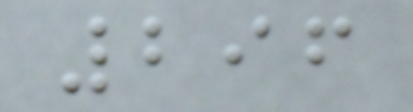296
